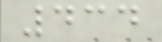434
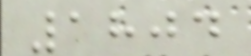1804
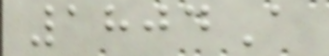1804A
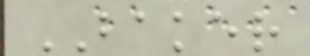BAKER
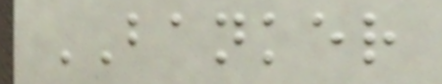BANKER
